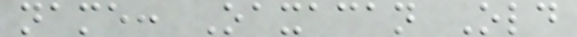name: Oaxacan Old
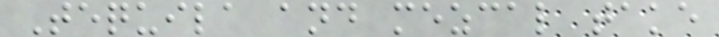Tequila and mezcal take
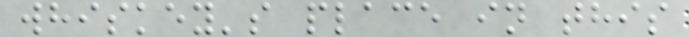whiskey's place in this
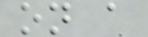on a
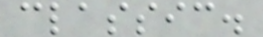classic.
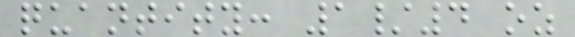quantity: 1/4 oz
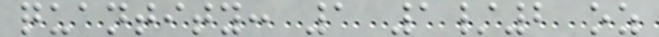quantity: 1 1/2 oz
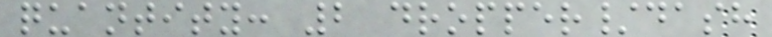quantity: 2 dropper/dash
